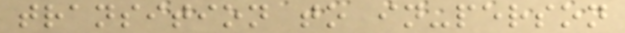transition to in-person
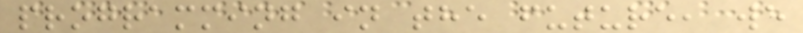programming in the future, we
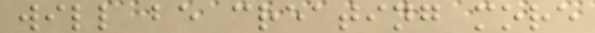will be creating more
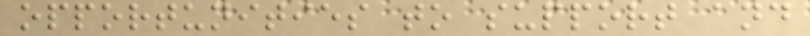opportunities to support and
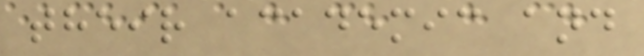their academic and
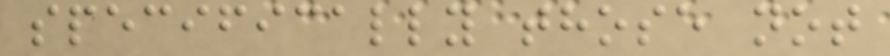specifically those not
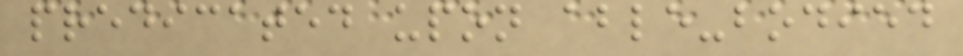predicated upon able-bodied
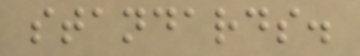standards.
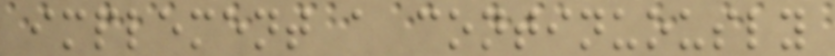implement a continuously
